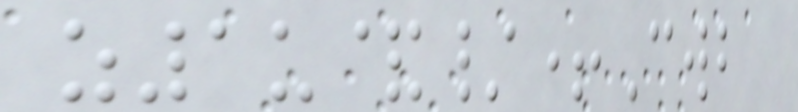z1u&/+Cwb
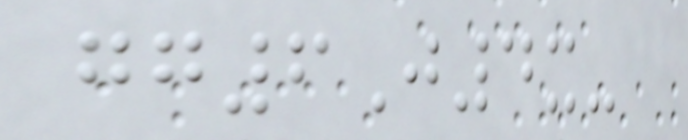gg6J4x-
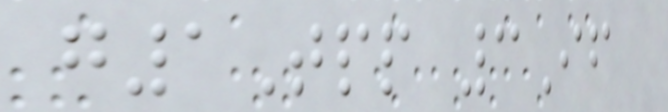g1Tpp 3If
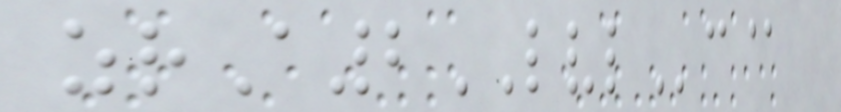zrA2LVLc@
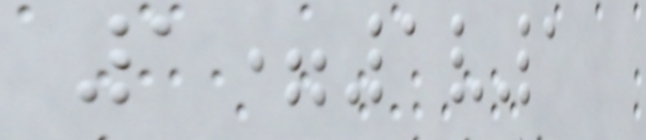1=1v1
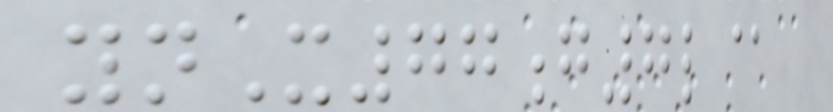ynX77g7l@
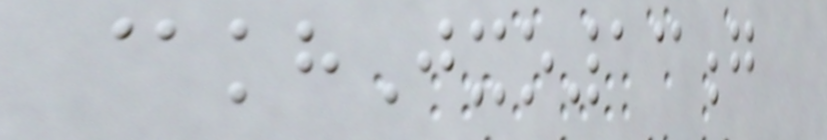@khJxo13g
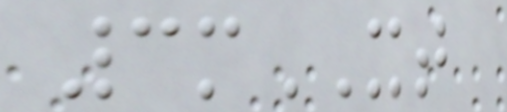3mXT
